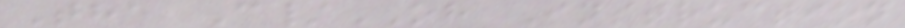The C/OH Instruction
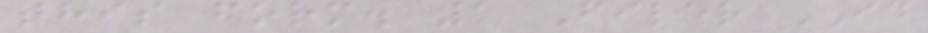this form. 1 Filer ID
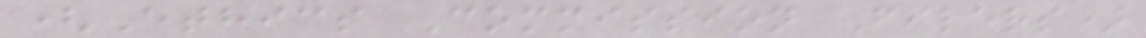(Ethics Commission Filers)
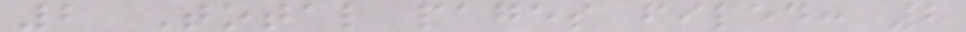2 Total pages filed: 2
